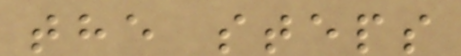the steps
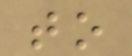to
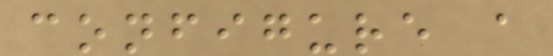configure a
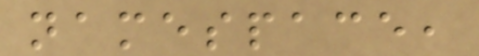namespace,
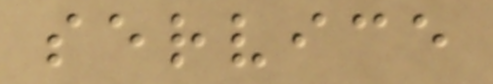service
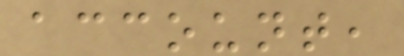account,
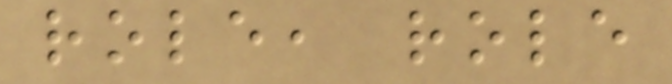role, role
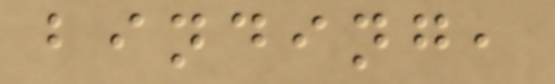binding,
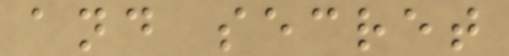and secret
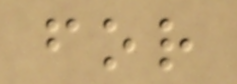for
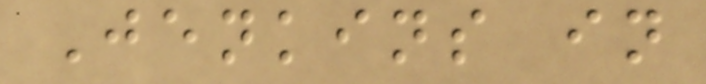Jenkins in
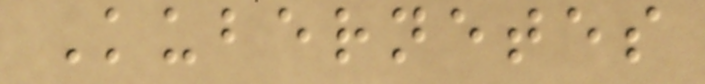Kubernetes
